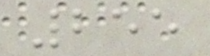255
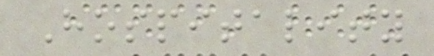Hospitality
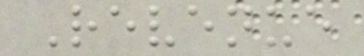Revenue
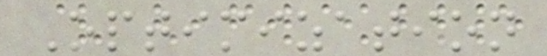Optimization
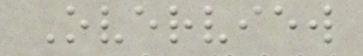Overview
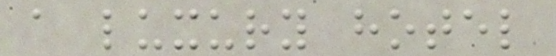a luxury hotel
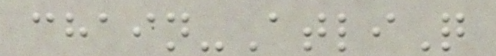chain-AtliQ
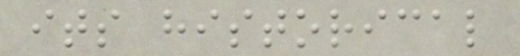its historical
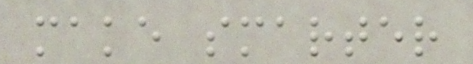make smarter
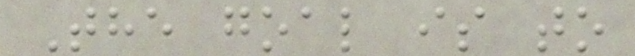The goal is to
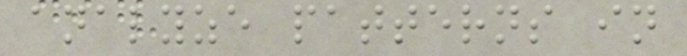analyze patterns in
